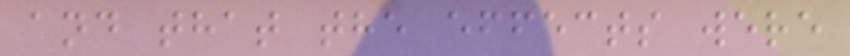and that the effects were
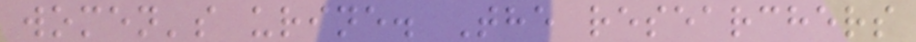women's urine. The researchers
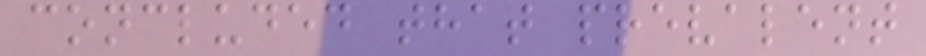concluded that prevalent
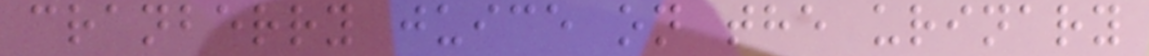cranberry juice on the urinary
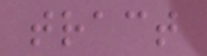tract
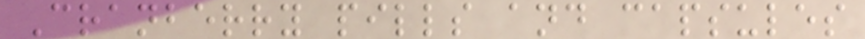Cranberry pills and capsules
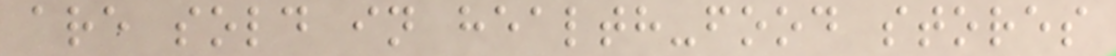are sold in health-food stores
